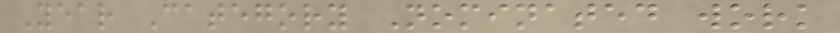Year Category Nominated work
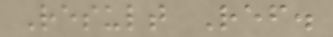Result Ref.
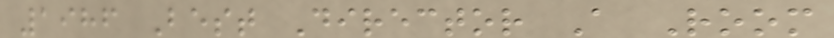1986 Best Director A Room
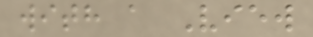with a View
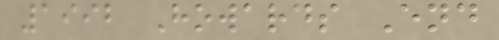1992 Howards End
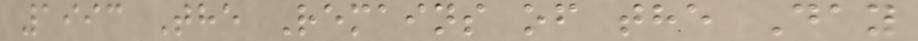1993 The Remains of the Day
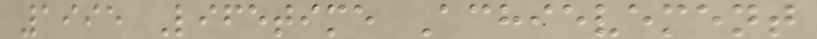1995 Lifetime Achievement
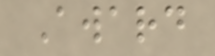Award
